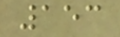153
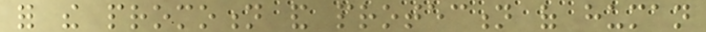for the promotion and protection of human
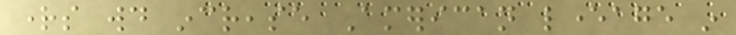rights would increase American leverage in
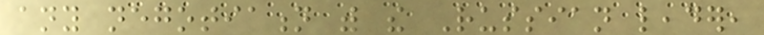any negotiation with the Russian leader,
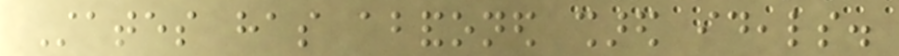States has abandoned shared ideals.
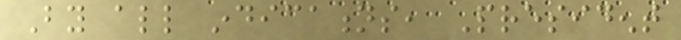By all indications, President
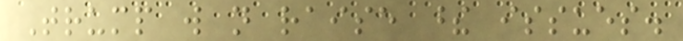Trump will not raise these issues.
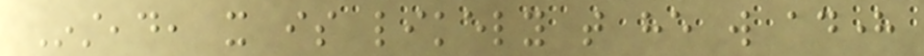Instead, it is likely that he will adhere
